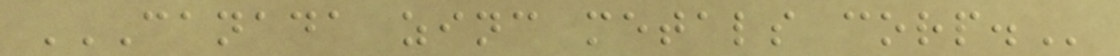CANADA ZINC METALS CORP.
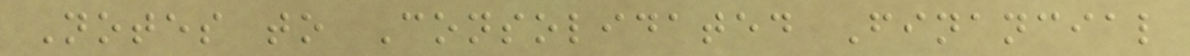Notes to Consolidated Financial
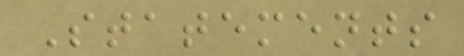Statements
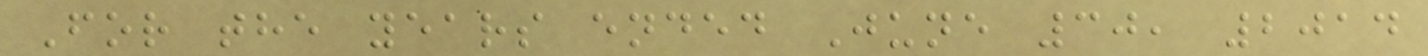For the years ended June 30, 2014
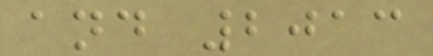and 2013
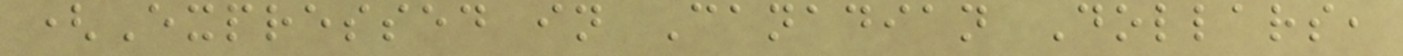(Expressed in Canadian Dollars,
